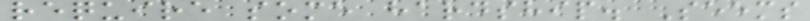require some hardship. Seems
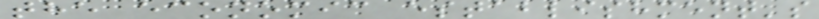the economic establishment's
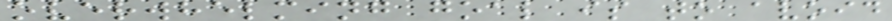overwhelming goal is to avoid
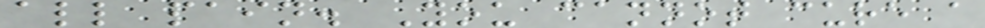all pain. You cannot cure a
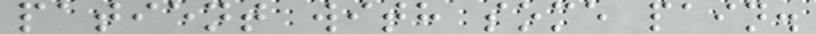patient with some pain.
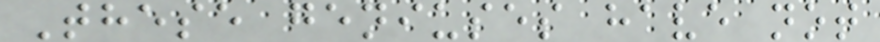These geniuses have not
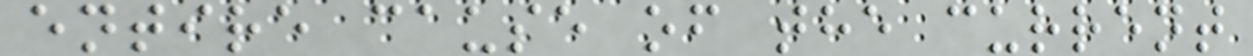entire cause of the current
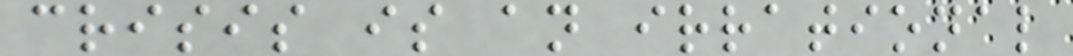crisis is an irrational
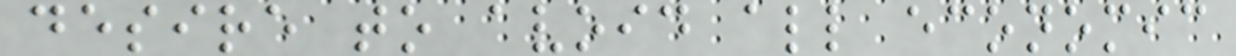desire to avoid all economic
